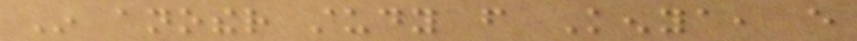In another study from Kenya, every
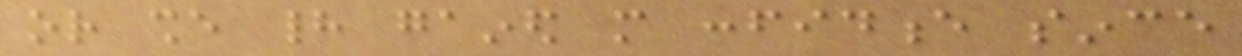or she had gained more confidence since
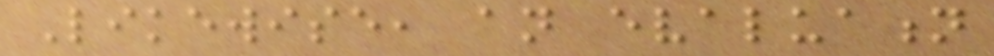Likewise, an evaluation
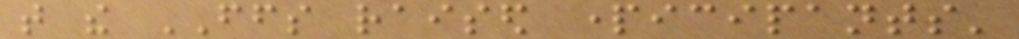that the FFS raised participants'
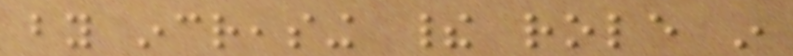by increasing their role in
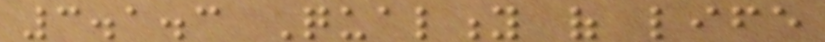3.1.3 Quality of life
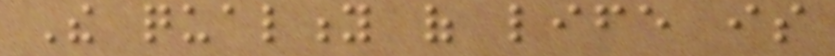The quality of life is
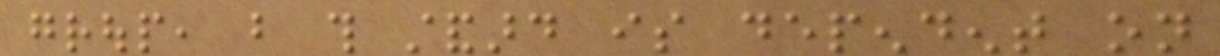group, but this standard is dependent on
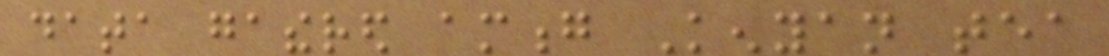data gathered among Kenyan tea
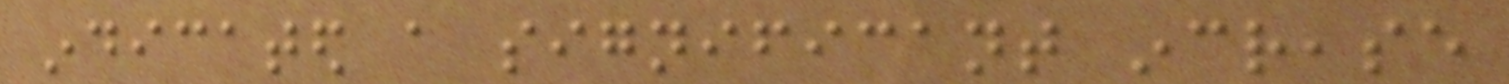indicated a significant increase
